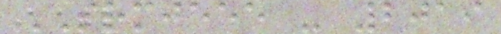SRMJEEE - 2019
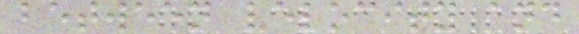between velocity and
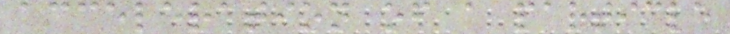acceleration of a particle
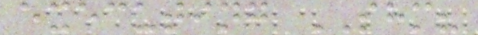executing SHM?
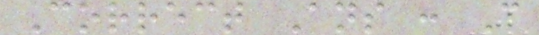Correct Ans : C
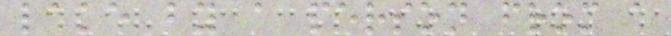lake by a person from a
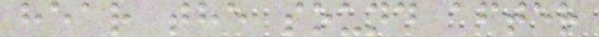hear the sound after
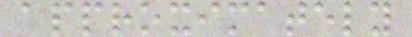approximately
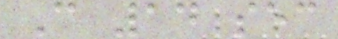C 14 sec
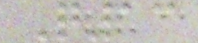Q13
